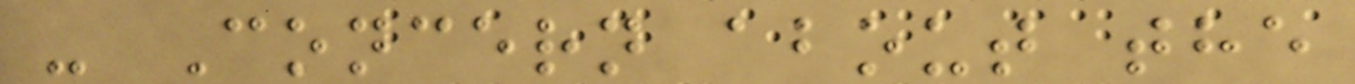- Concern about the
